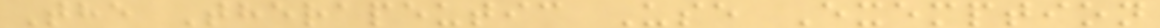The Therapeutic Use Exemption
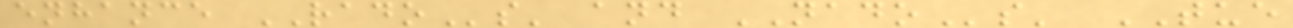enhance RADOs' and NADOs' TUE
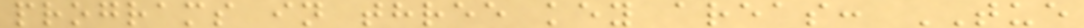programs in three key areas: TUE
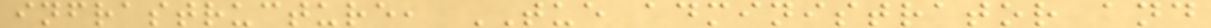infrastructure, TUE administrator and
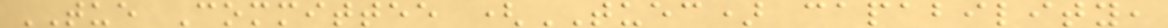TUE Committee (TUEC) capability,
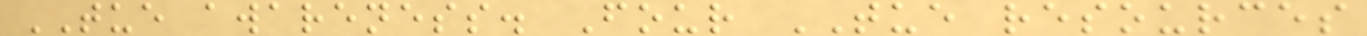TUE awareness. Four TUE resources
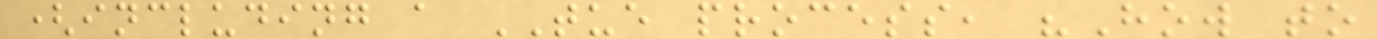(including a TUE process, "How to
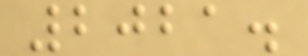2021.
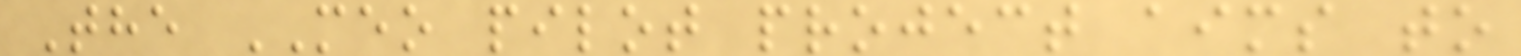The MEO pilot project aims to
